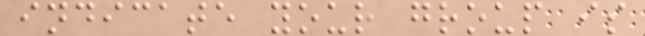indicate your group is
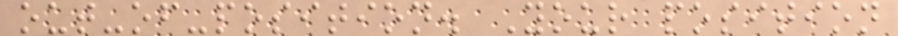out-of-position. Your position
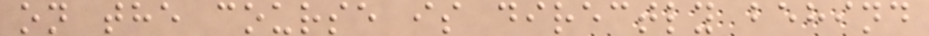on the course is directly behind
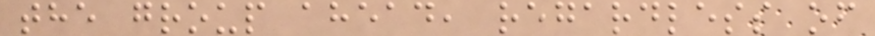the group ahead, regardless of
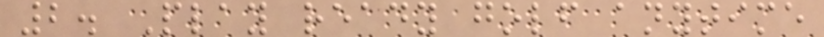2. Play ready golf anytime
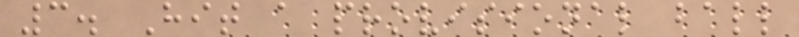3. Hit a provisional ball
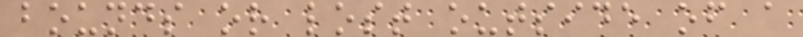bounds or lost outside of a
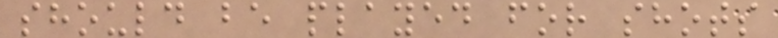should be played for shots
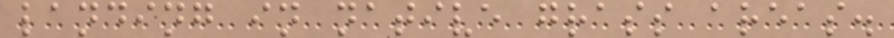landing in native grass areas.
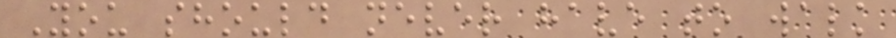You should never have to walk
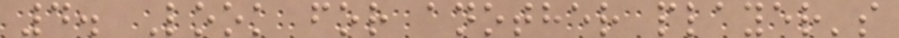4. Look for another player's
